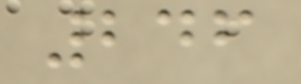246
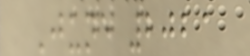June 2021
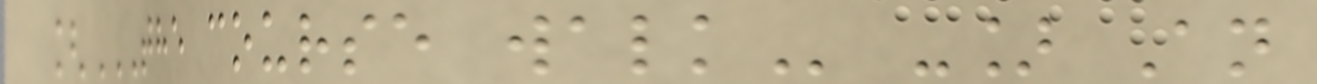[THE COURSE WALK -] An
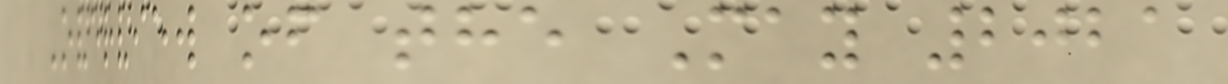Overview of the May 2021
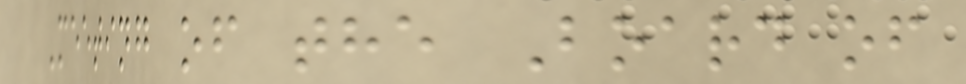Meeting of the Board of
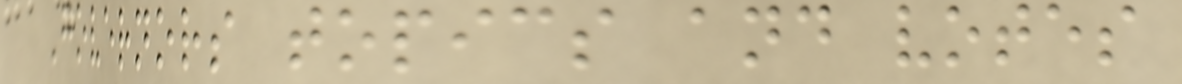Governors topics and votes
